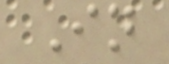In
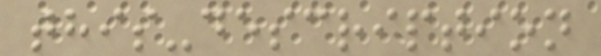this-description
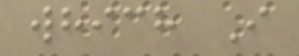which I
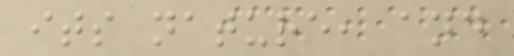its nature, and
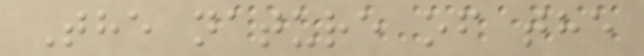The nature of the
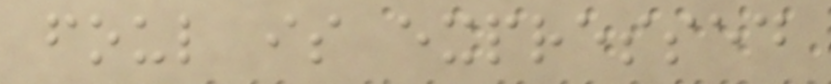foul is expressed
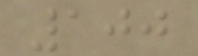100
